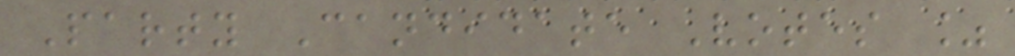Party Candidate Votes %
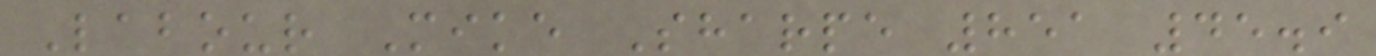Labour Mike Sharpe 851 45.9
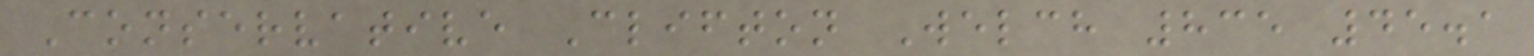Conservative Clifton Welch 835 45.1
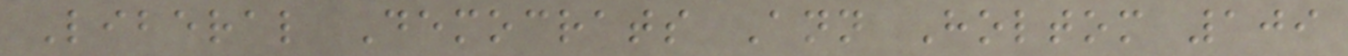Liberal Democrats Ann Holtom 109
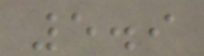5.9
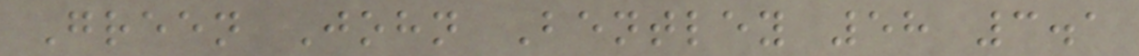Green John Bentley 58 3.1
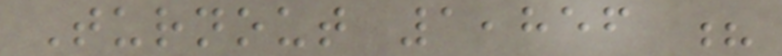Turnout 1,856 ?
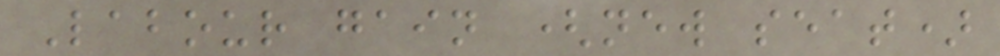Labour gain (new seat)
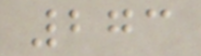273
